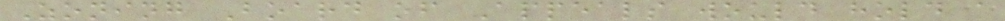Zoning Board of Appeals would hold a
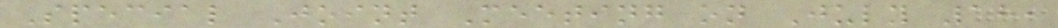Special Joint Meeting on July 18,
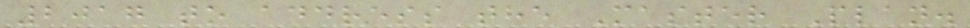2017 to address the Master Plan.
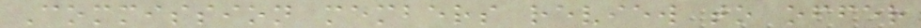Commission members review to offer
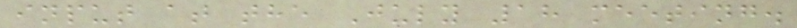input at the July 18 meeting.
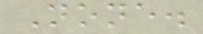None.
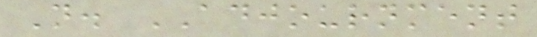N. ADJOURNMENT
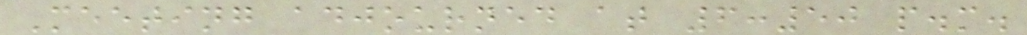Meeting adjourned at 6:50 p.m.
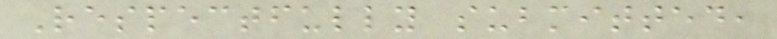Respectfully submitted,
